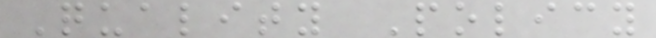Quality Policy
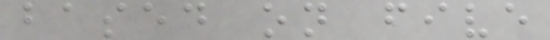based on five
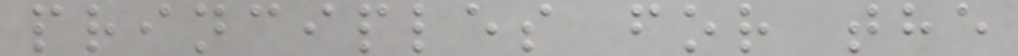principles for the
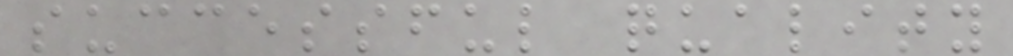successful quality
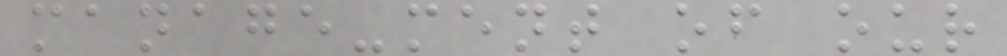manage-ment of our
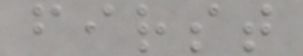first
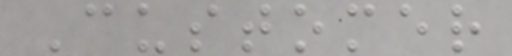Customer
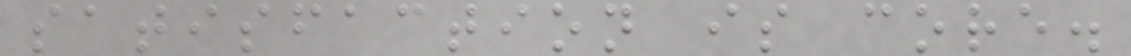satisfaction is core.
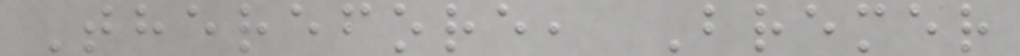Therefore, Bremer
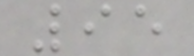95
